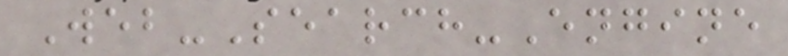Web-Search-Engine
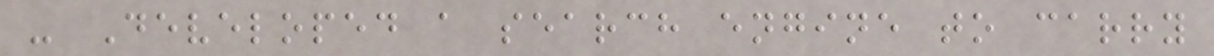- Developed a search engine to carry
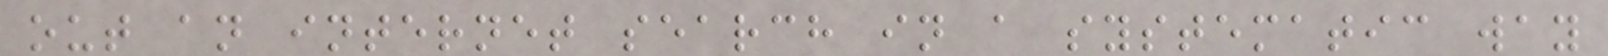out an internet search in a systematic way
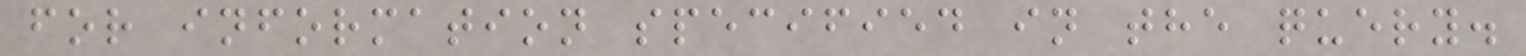for information specified in the query.
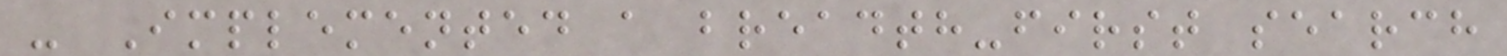- Implemented a breadth-first search
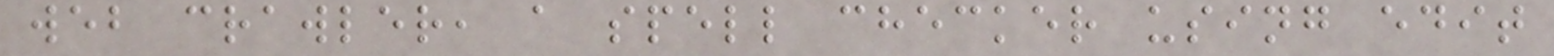web crawler, a spell checker using edit
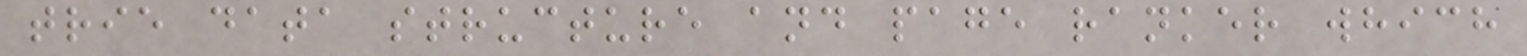trie data structure and page ranker which
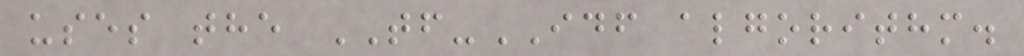uses the TF-IDF algorithm.
